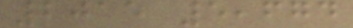2015 5,674
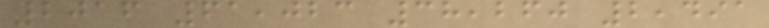2016 61,023 38,260 2,491
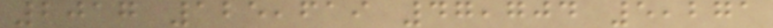2017 125,619 47,704 5,271
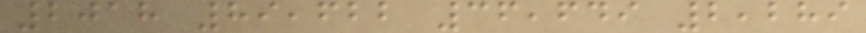2018 89,622 36,649 2,289
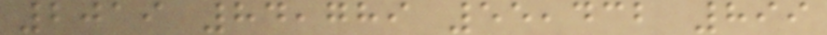2019 84,789 55,432 899
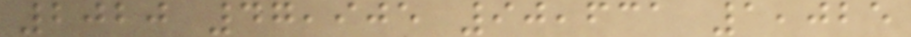2020 47,905 90,631 1,025
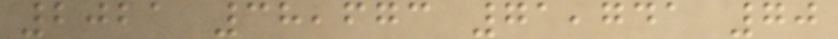2021 38,673 71,741 70
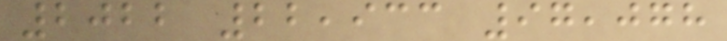2022 22,933 97,078
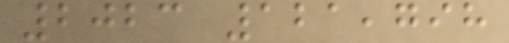2023 121,798
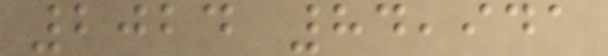2024 84,941
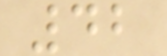42
